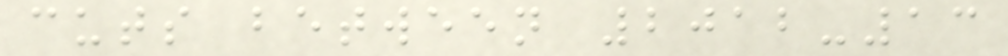cuts between 2012-13
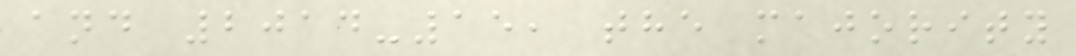and 2014-15, the majority
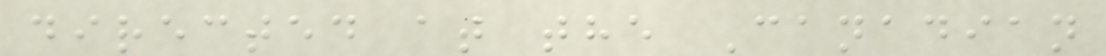directed at the Canadian
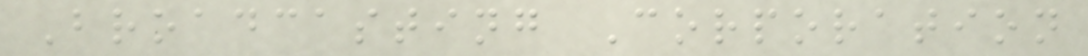Broadcasting Corporation
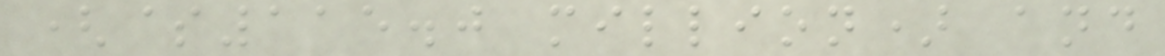($115.0 million) and
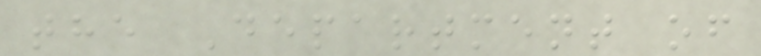the Department of
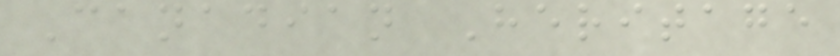Canadian Heritage
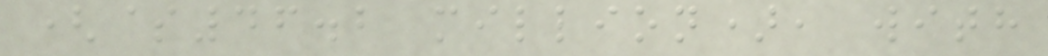($46.2 million), with
